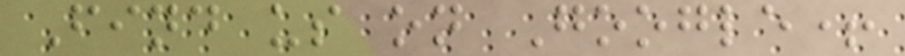Find us on Google+
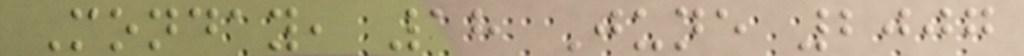Monday, 18 June 2007
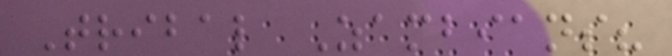Tribal Zambians?
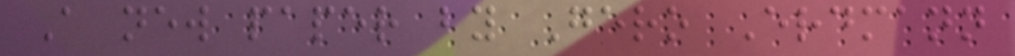A new paper by Gero Erdmann
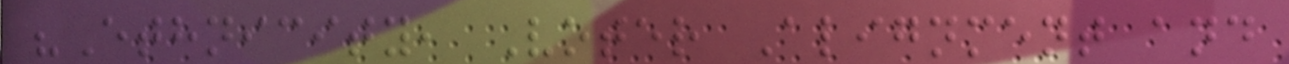"Ethnicity, Voter Alignment and
